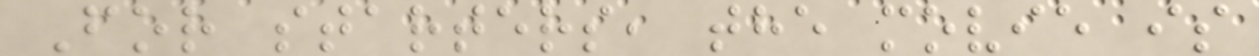For starters, the movie is
